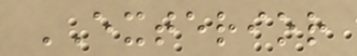EXTERIOR
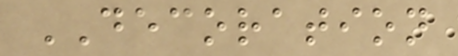DECORATION
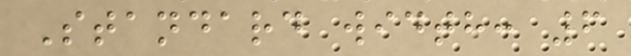Standard width: 6
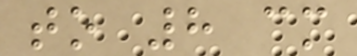to 8 cm
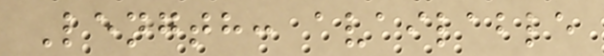Length: available
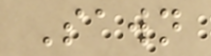Sawn
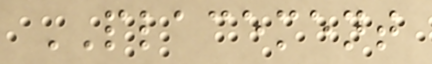PLACEMENT
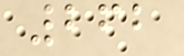262
